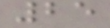25
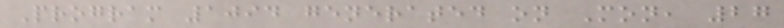Program 1094 generated on Mon, 27
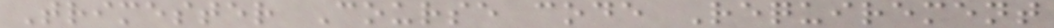Trimester Course code Requirement
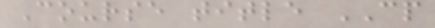Course title CP
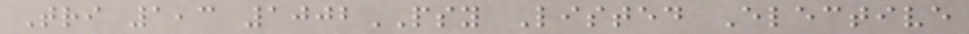Tri 1,3 1002PSY Listed Elective
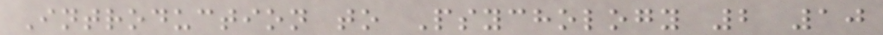Introduction to Psychology 2 10
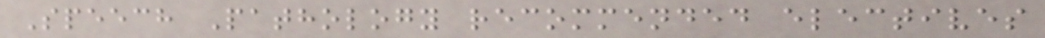Speech Pathology recommended electives
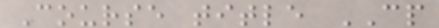Course title CP
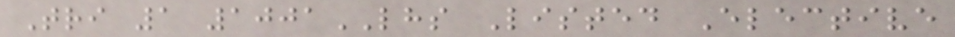Tri 1 1001LHS Listed Elective
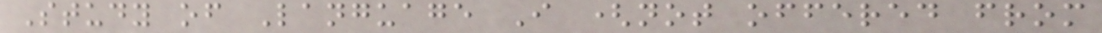Study of Language I (not offered from
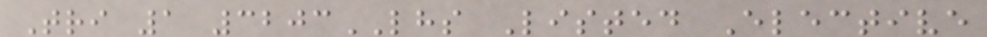Tri 1 3203LHS Listed Elective
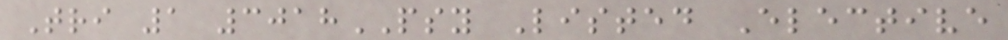Tri 1 3018PSY Listed Elective
